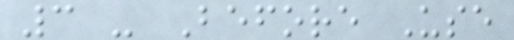3 - Before Use
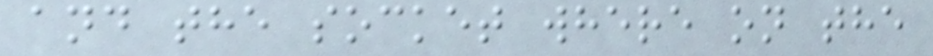and the socket where on the
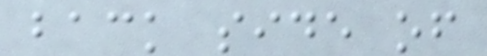back side of
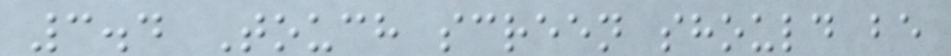3.4 Touch screen should be
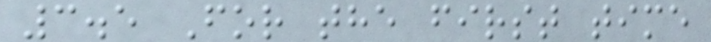3.5 For the first time
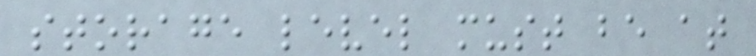storage level must be at
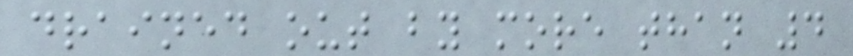drained out by more than 4
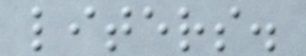liters.
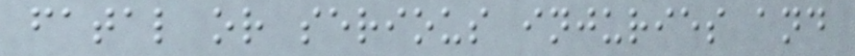fatal or serious injuries and
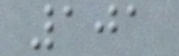101
